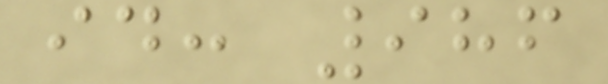id: 986
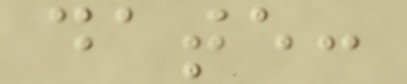date:
